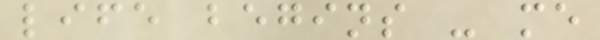life begins - me
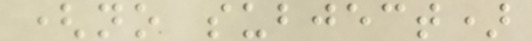(no subject)
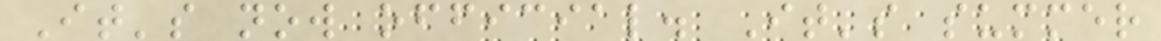It's now official. It's summer
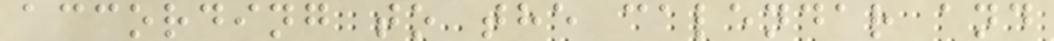according to the calendar and
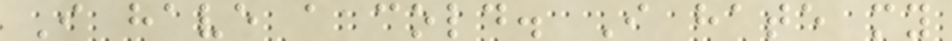I have a cold. I hate my
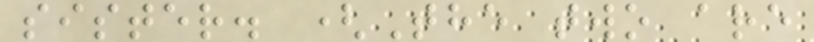sister. (The two are
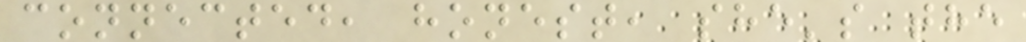connected, honest, she's the
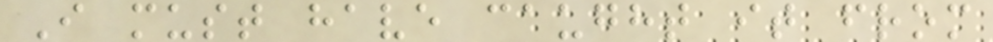I must have caught it from
